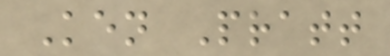Ken Pratt
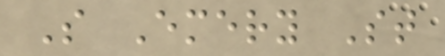S Emery St
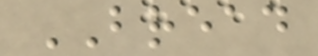BREAD
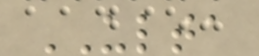ULTA
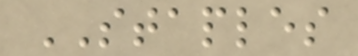STAPLES
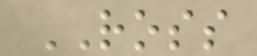ROSS
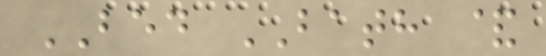BED BATH &
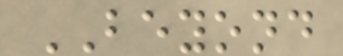BEYOND
